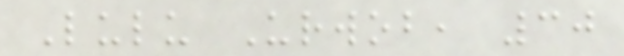Lulu Urwob, 30
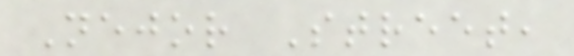Nejor Street,
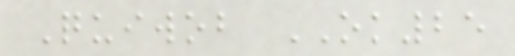Quiwob OK25
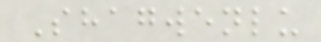Shagwenlu
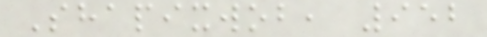Shapixwob, 952
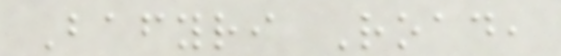Bafyri Road,
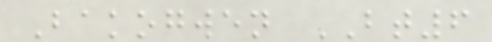Bakogwen BT6
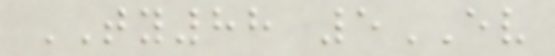TY88 5EV
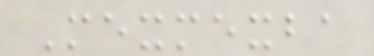Mexmexba
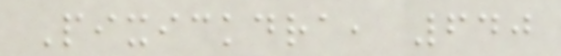Pixickdra, 640
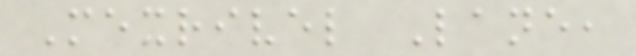Mexrivel Lane,
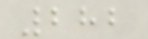282
